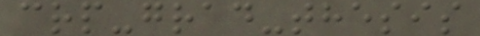crp-grad-thesis
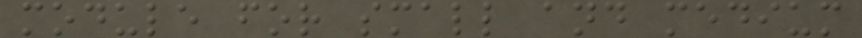module for small and medium
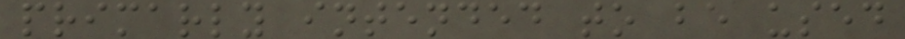primarly intended to be used
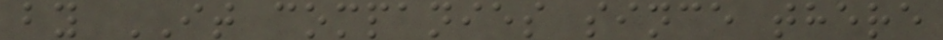by IT companies since there
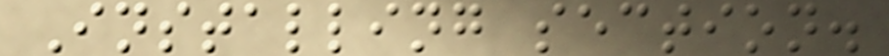Installing section.
